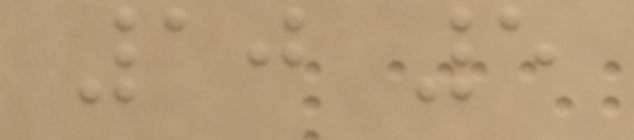10 5
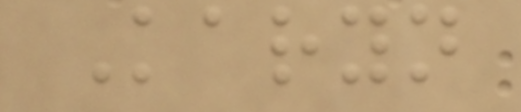Karyn
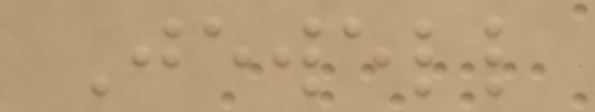Jewell
